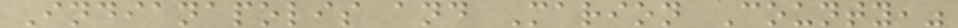Indianapolis and Marion County,"
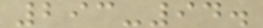293-94.
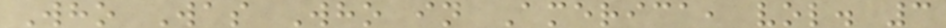Who Was Who in America, vol. 3
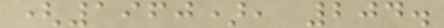(1960), 204.
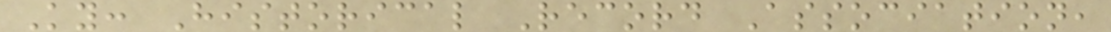Ky: Historical Record Association,
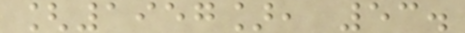[1957], 53.
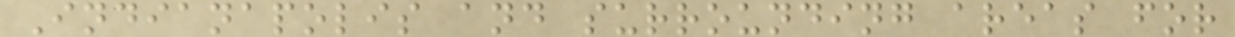Indianapolis and surrounding areas for
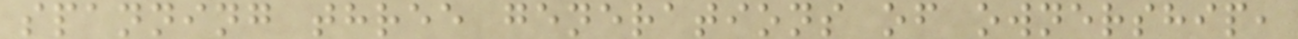spanning three generations of ownership,
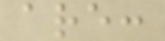are:
